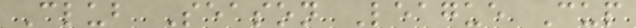Club Season League Cup
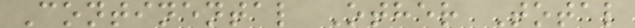Continental Other Total
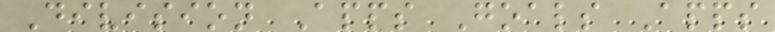Division Apps Goals Apps
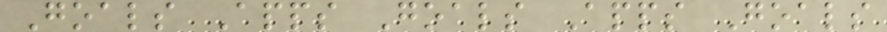Goals Apps Goals Apps Goals
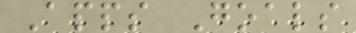Apps Goals
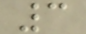3
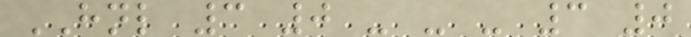HNL 3 0 - - - 3 0
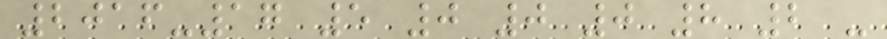2016-17 5 0 0 0 8 2 -
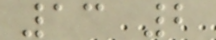13 2
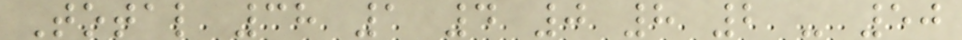Total 38 1 4 0 8 2 - 50
